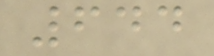644
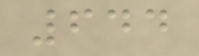644
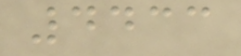4433
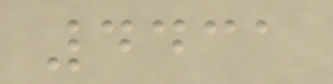4431
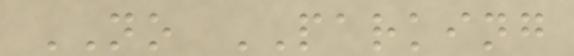NO PARKING
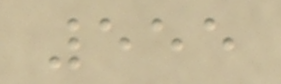555
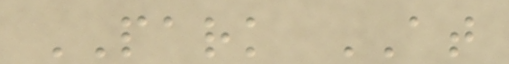PARK AT
